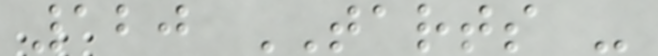120 TARTS -
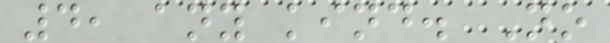4, any kind. No
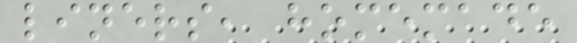liners, homemade
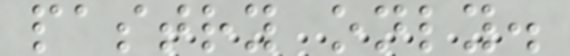pastry only.
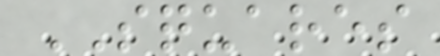SQUARES
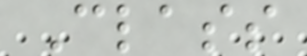Class
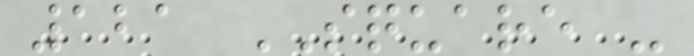121 SQUARE -
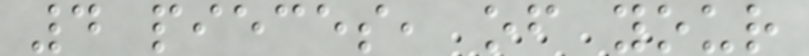4 pieces, of your
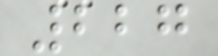227
